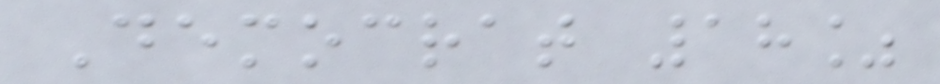Democrat 18%
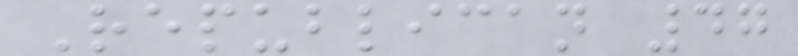Republican 47
